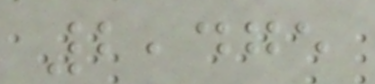2,475
